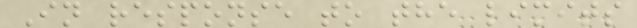In response to the limits
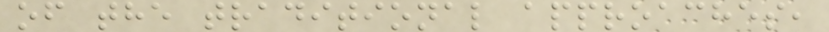of the traditional approaches,
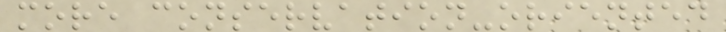more conservation-oriented
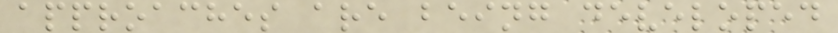approaches are being developed
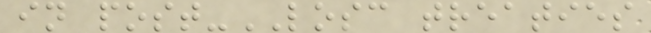in post-LOSC treaties
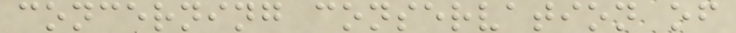concerning conservation of
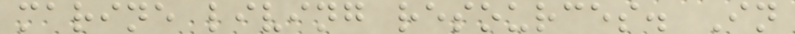marine living resources. In
